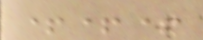+++
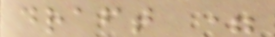draft =
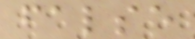false
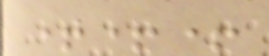+++
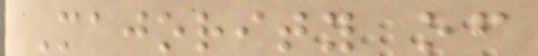Majority of
